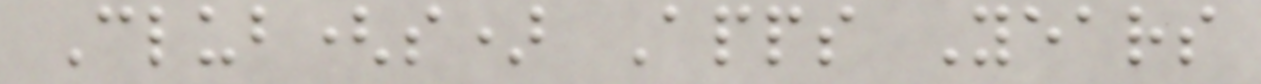Club(s) Apps Years
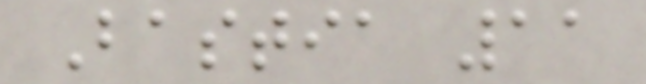Bastia 11
